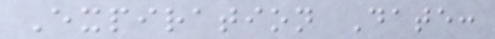Expiration Date:
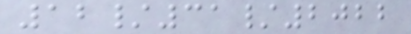12/31/2022
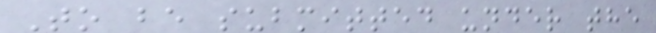To be submitted under the
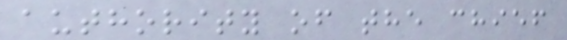authority of the chief
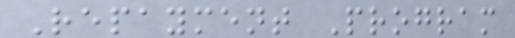Repayment Program
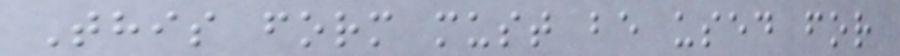This form must be used for
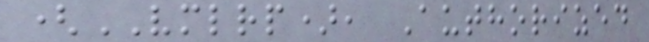(VMLRP), Authorized
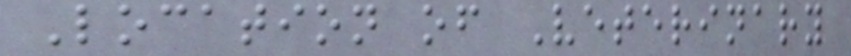Location of Veterinary
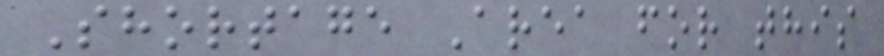Shortage Area for this
